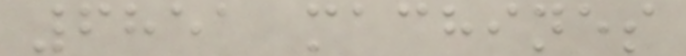6851 machines
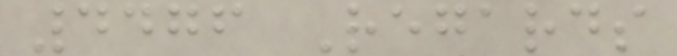4476 Regards
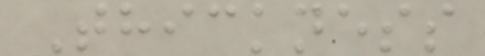Thickness
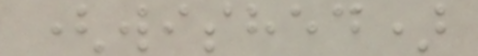(wished)
